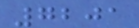7201
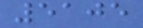5105
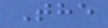The
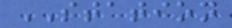STATION
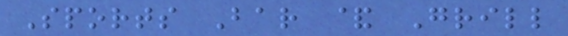Sports Bar & Grill
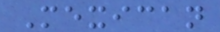Mexican
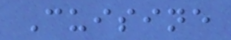Cuisine
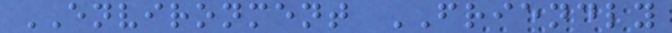ENVIRONMENT FRIENDLY
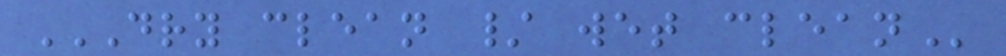DRY CLEAN / WET CLEAN
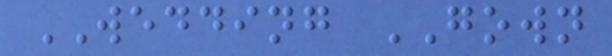WEDDING GOWN
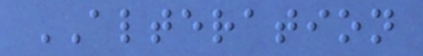ALTERATION
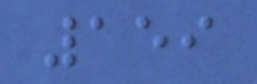159
